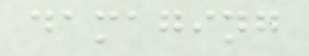damaging
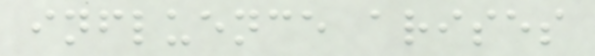influence arises
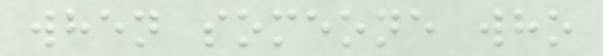when someone who
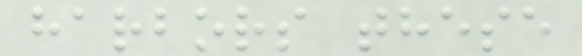harbors these
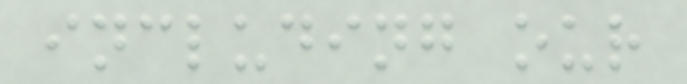including our
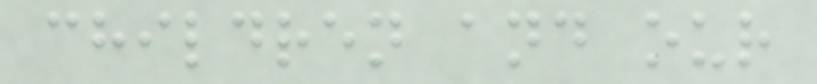children and our
